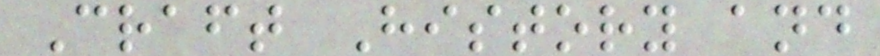Craft History and
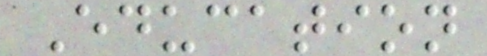Education
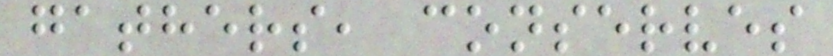gathers, conserves
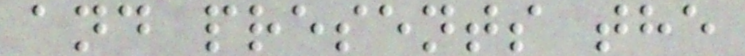and presents the
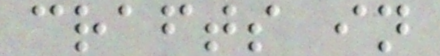crafts in
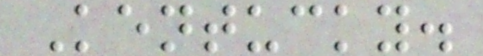Kentucky.
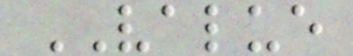VALUE
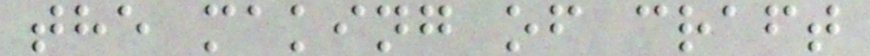the making of craft
